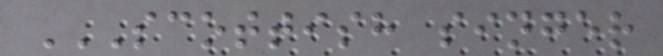SCOTTISH SINGER
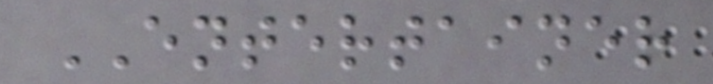ENTERTAINER
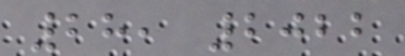28, 2022
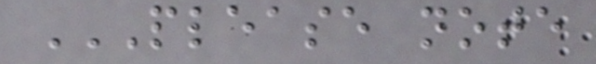PLEASE NOTE
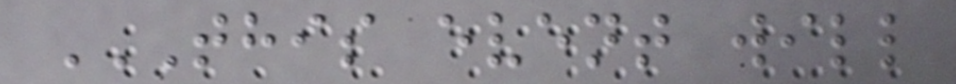THIS EVENT WILL
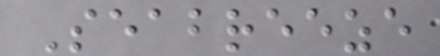Seabreeze
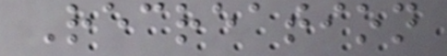Recreation
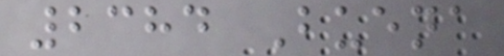2384 Buena
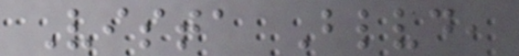Vista Blvd,
